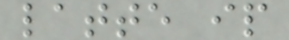latte ip
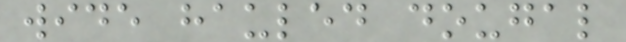wide hauled dougal
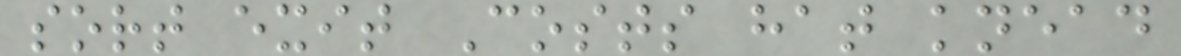sort exit Costs hat knead
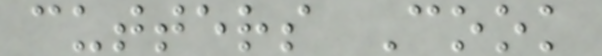cutters Cook
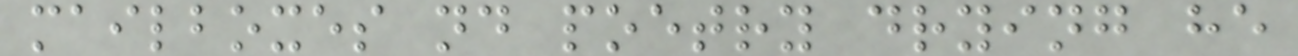mailboxes nd poetry drying he
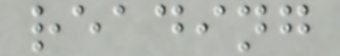reading
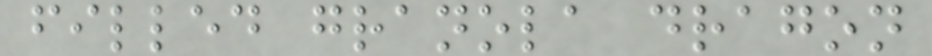filled granola dragon
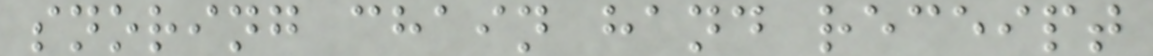snoring chain hand receipt
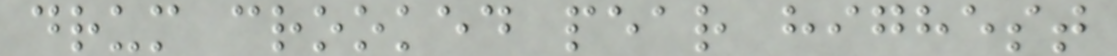drum crooked pear highest
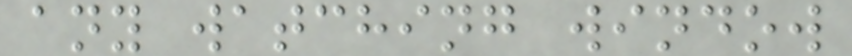any watching window
